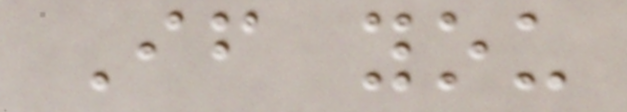If you
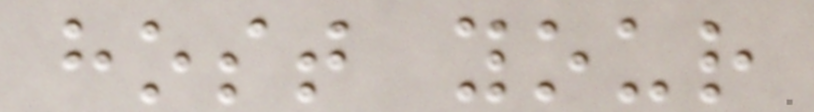host your
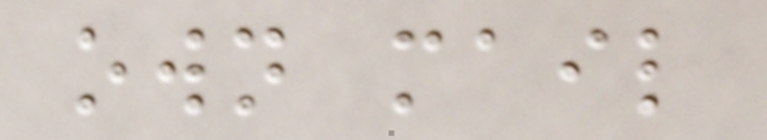own mail
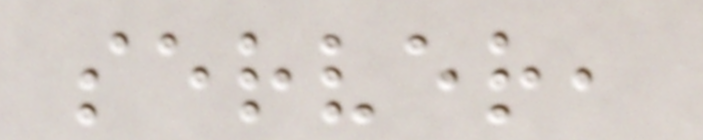server,
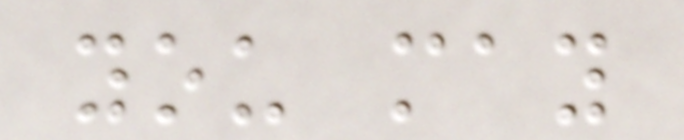you may
